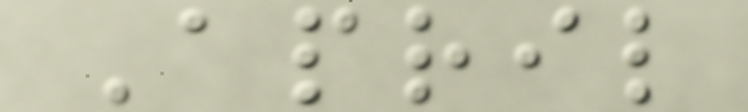April
